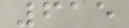615
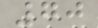70
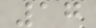17
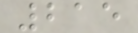215
